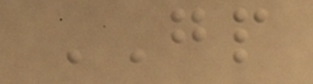GP
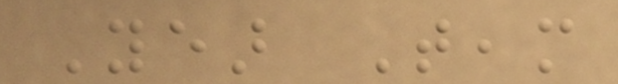Year Team
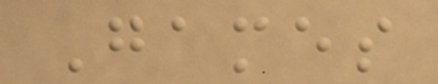Games
